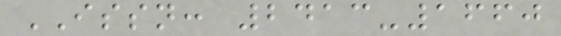ISSN: 2413-1660
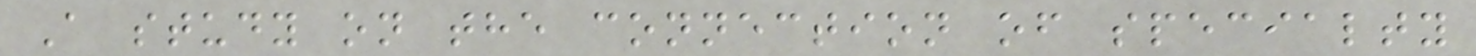A study on the connection of specialty
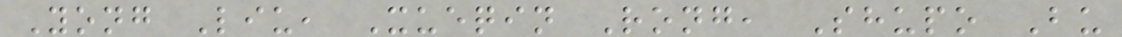Yong Liu, Xueqin Rong, Shupo Bu
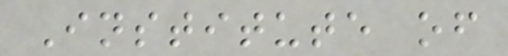Institute of
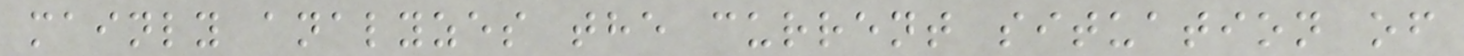mainly analyzes the current situation of
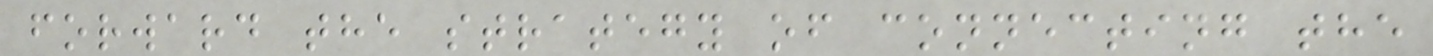forward the strategy of connecting the
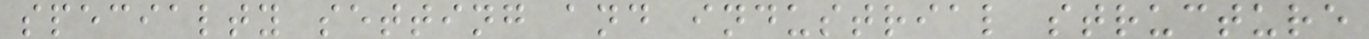specialty setting and industrial structure
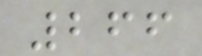266
